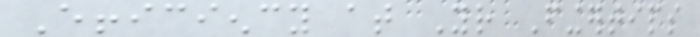Efficiency at Your Fingertips
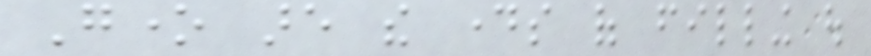Gone are the days of filling out
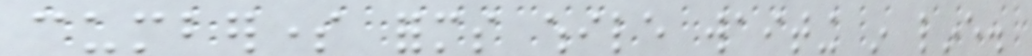cumbersome forms while waiting in line.
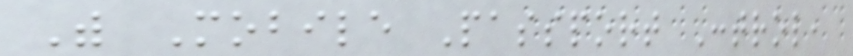With Mobile Passport Control,
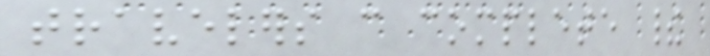travelers can complete their
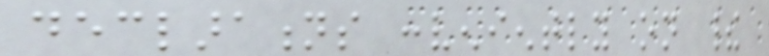declarations conveniently on their
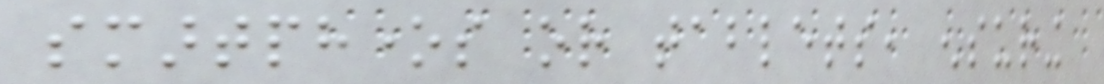smartphones or tablets, ensuring
